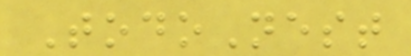TodoNest
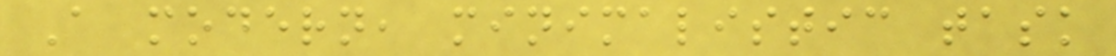A modern, minimalistic task
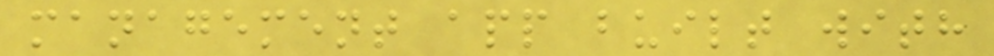management app built with
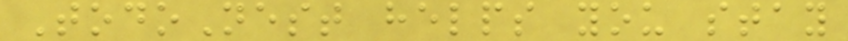TodoNest helps you stay
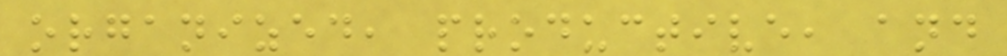organized, productive, and
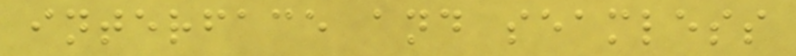interface and seamless
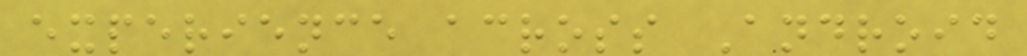experience across Android
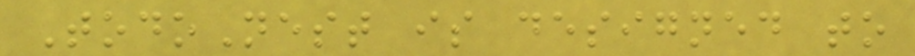TodoNest is designed to
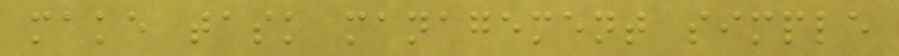make task management simple
